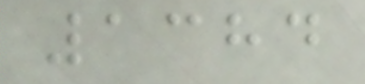1384
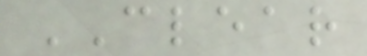CLEAR
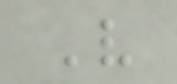V
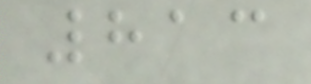813
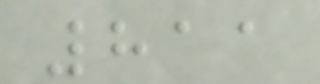811
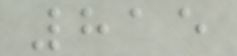815
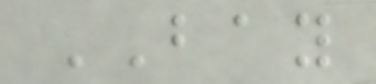BAY
